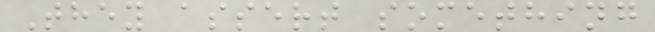They assert something
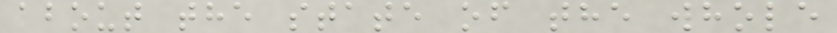about the state of the whole
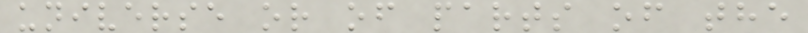universe or of parts of the
